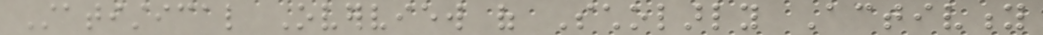Statistical Overview of Scholarly Activity
